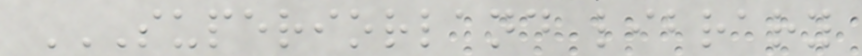SUPERIORLAND LIBRARY
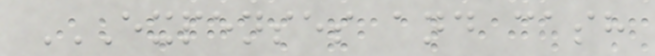EXPENSES AND CASH
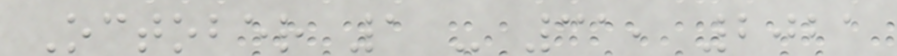October 1 - 31, 2021
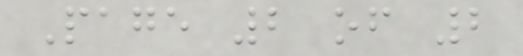Page 2 of 2
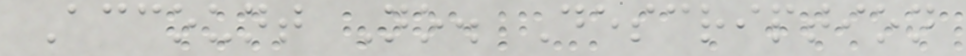Account No. Description
